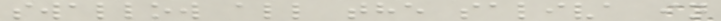swallow all the saliva in
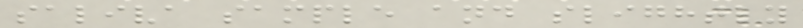saliva sample and slightly
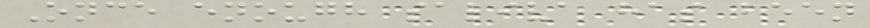Once enough saliva has been
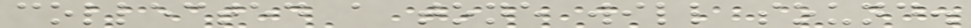collected a tone will sound.
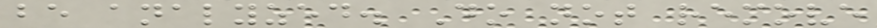be analyzed. Do not remove
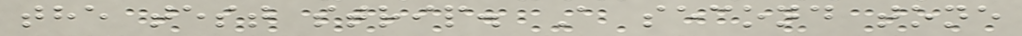the test strip. A second tone
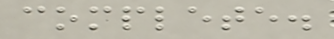complete.
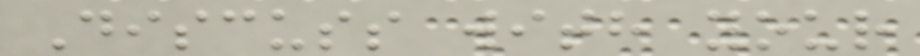Discuss with your
